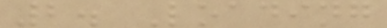2. Loading
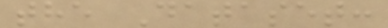the Dataset:
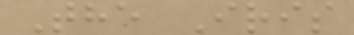The Iris
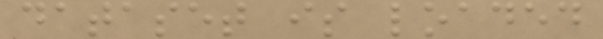dataset is loaded
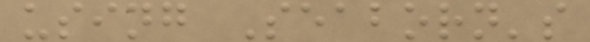using Seaborn's
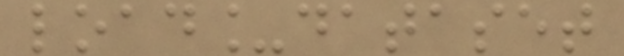load_dataset
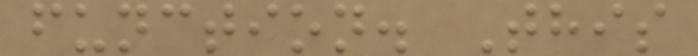function. This
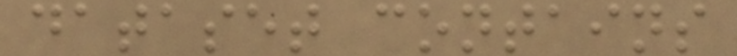dataset contains
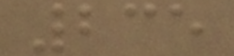235
